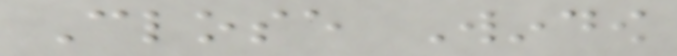Close Window
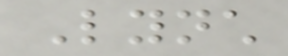Lynch
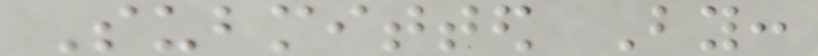Submitted By:
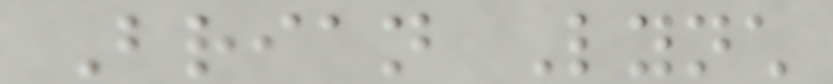Brian Lynch
